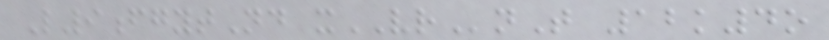L9fgytNd xVRnT 12k4o
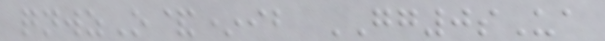qnwzO&*ib GG0sUa
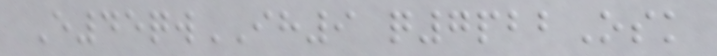E45qwIH9 q7pbbOsk
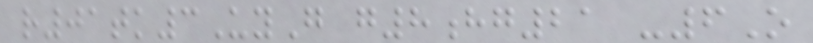r01tk3UyG g8hg21 -6O
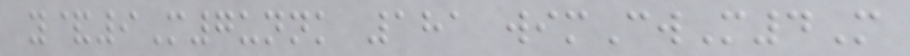y&9M7unnk 181 wimCwM4M
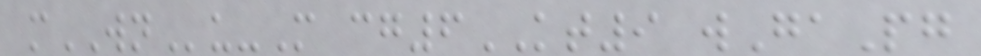mWNu-M cg6KT9 wGaPg
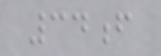34f
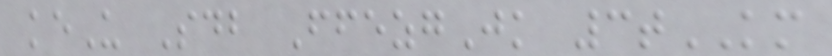keU Sdb FfezgJk 3tKM
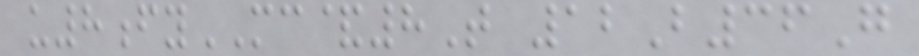u8fyMC&8T 12B36G
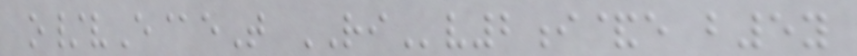o/vE@eT RIv2i&e b5y
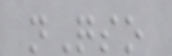nQso
